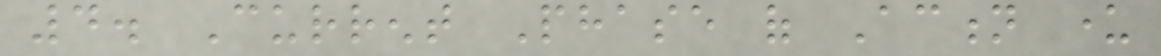4. Current Phase of Action under
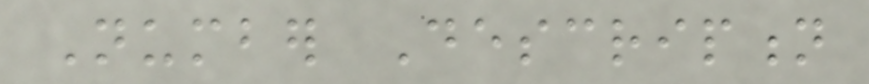Number Description
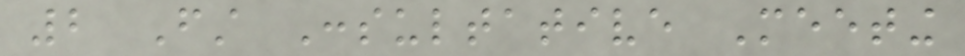2 First Consultative Meeting
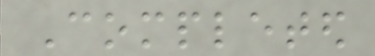Completed
